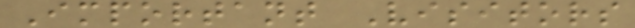Important Visitors
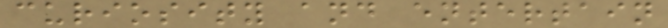curiosity and entertain
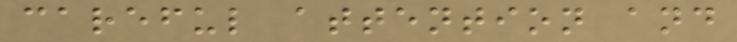careful attention and
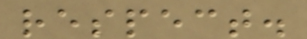respect.
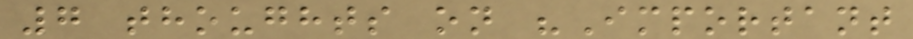7 thoughts on "Important
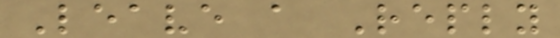Leave a Reply
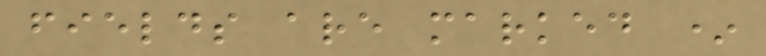fields are marked *
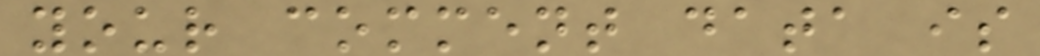your comment data is
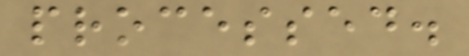processed.
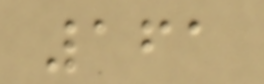161
